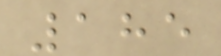185
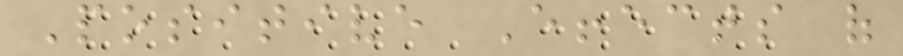Positive Effects of
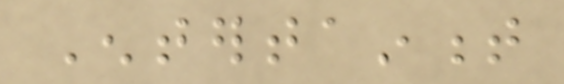Entertainment
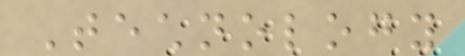Technology
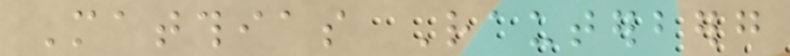Matthias Rauterberg
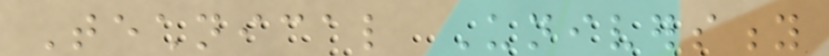Technical University
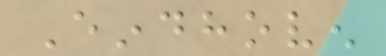Eindhoven
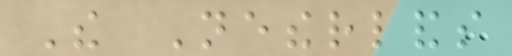The Netherlands
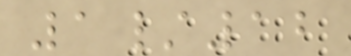1/12
